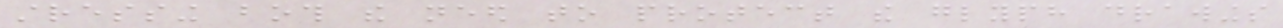stressing both the need to protect the glyph drawings
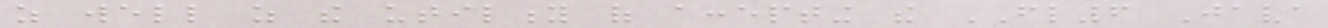as well as the utility of accepting the FL6 Java
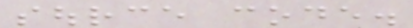source code.
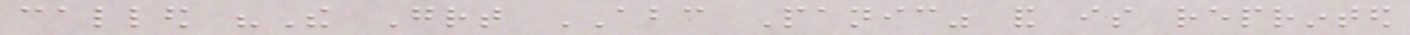called "The Great ABC Panic" and is reprinted
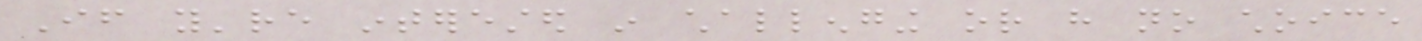If you're interested in challenging or have no choice
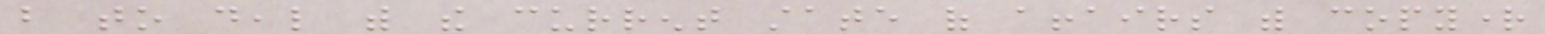but to deal with the current state of affairs with copyright
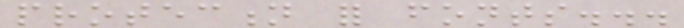protection for fonts...
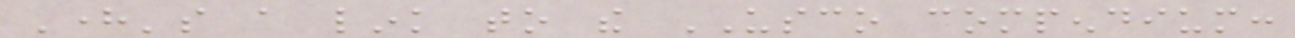Here's a link to the USCO compendium:
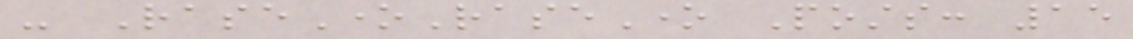- RaseOneRaseOne Posts: 15
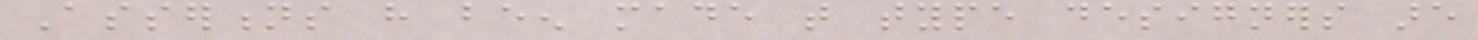Assertions have been made that type designers are
